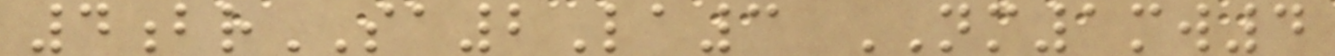4brSA2La3 NM1mw4
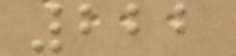222
